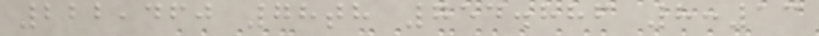222,460 78th 754.886 8:13
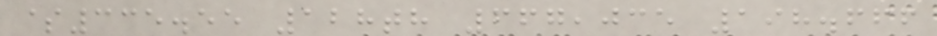$335.55 128th 667,035 198.666
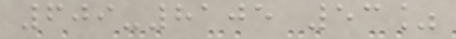609-8105 53%
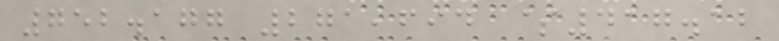752.177 271,694 $417.12
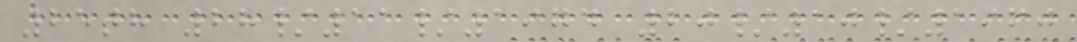25th 28/11/1974 20/10/1960
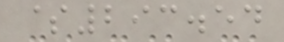$293.54
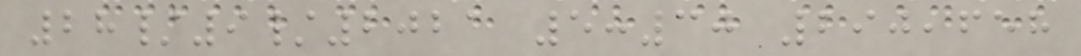28/9/2021 5:30 290,658
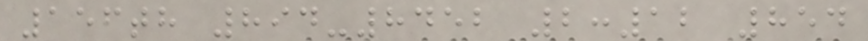156th 894-8452 2:12 854
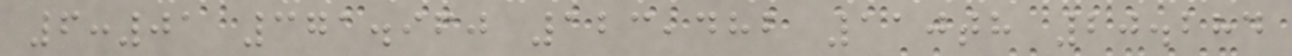6:01 371.960 123,482 110th 20.284
